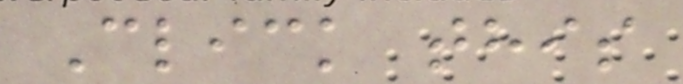Click this
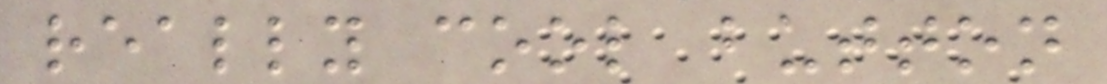really cool button
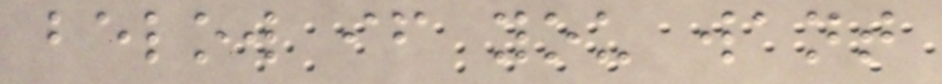below if you want
